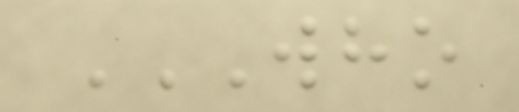WHO
